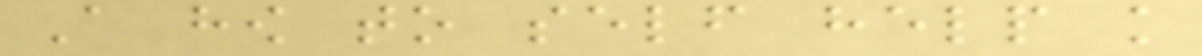A how to self help knowledge
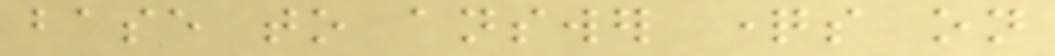base to answer questions on
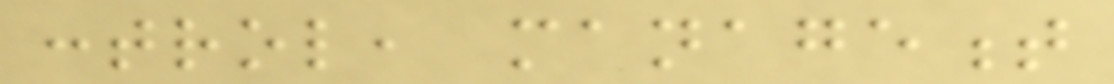control, management
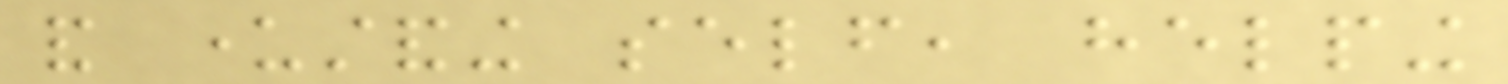and understanding self, helping
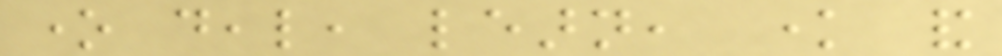one deal, learn, know and
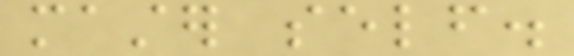master self.
